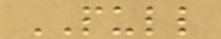PULL
